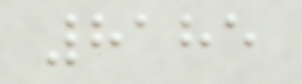8185
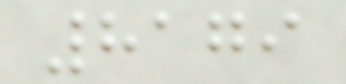8179
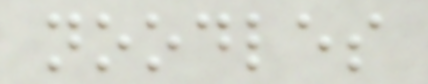noodles
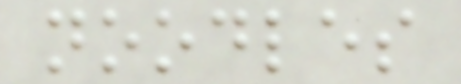noodles
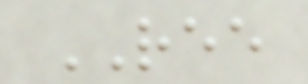REE
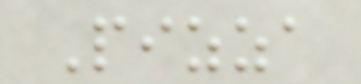Pizza
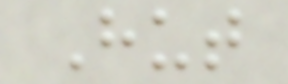Hut
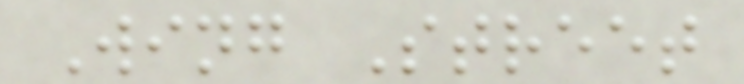Wing Street
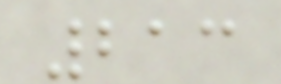213
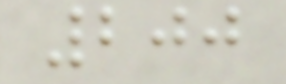200
